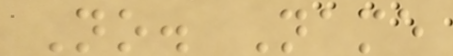No. Name
